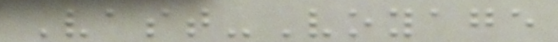Vast-Voyage
